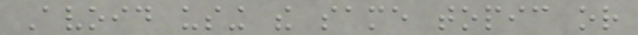Avoid using the same topic or
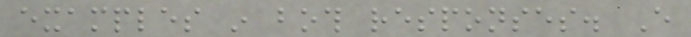examples in both responses. Every
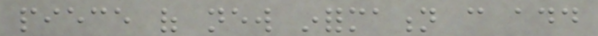piece of new information can add
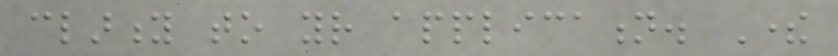clarity to your application. There
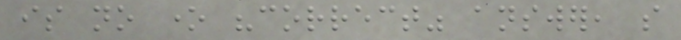is no one "correct" answer, so
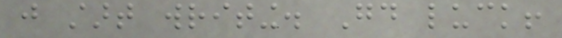just start writing. Good luck!
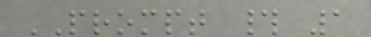PROMPT # 1
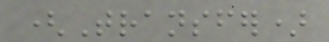(Transfer)
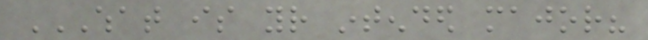WHAT IS YOUR INTENDED MAJOR?
